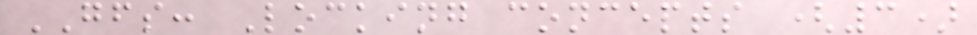GFS: Locking concepts (3)
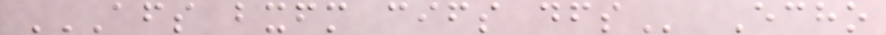AFS BXFM CIFS DFS Echo
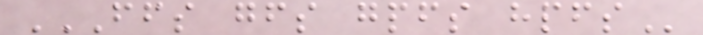FFS GFS GPFS HPFS
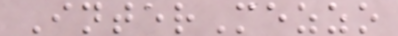InterMezzo
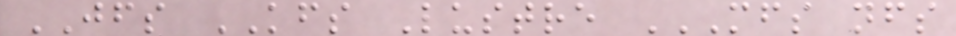JFS KFS Lustre MFS NFS
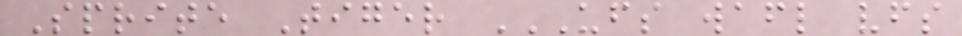Sprite Tiger UFS WAFL VFS
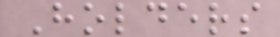Holders
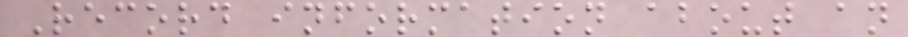Record information about an
